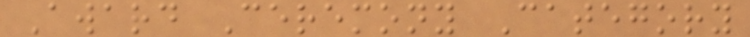Award Ceremony Category
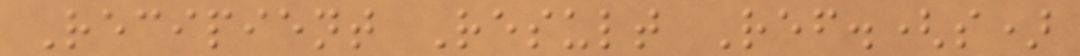Recipient Result Ref.(s)
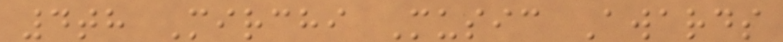4th Mirchi Music Awards
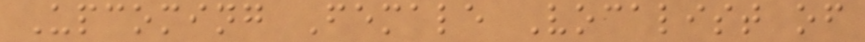Upcoming Female Vocalist of
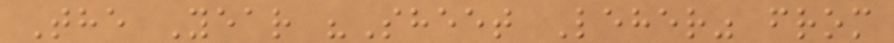The Year "Sheet Leher" from
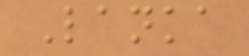Lanka
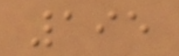195
